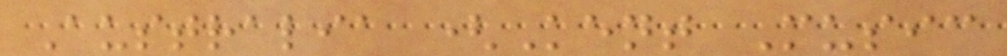Australia (Kent Music
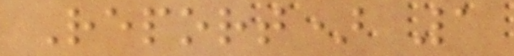Report) 1
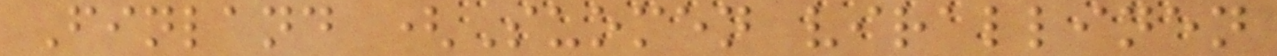Finland (Suomen virallinen
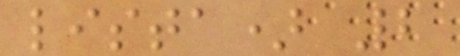lista) 2
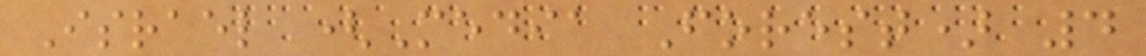Israel (Media Forest) 4
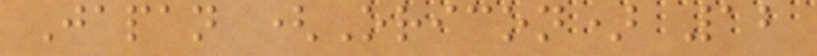Japan (Oricon) 12
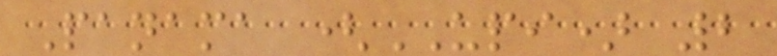Panama (UPI) 2
